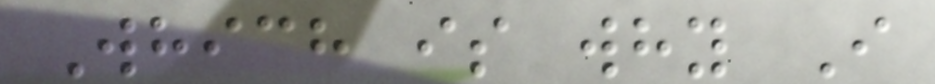Which is why I
